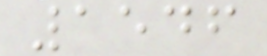1546
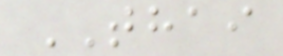THAI
